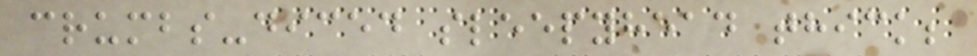crumbs-diced sleepyhead thick;
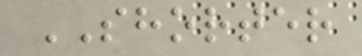SHORTER
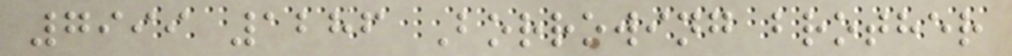7999 1286 Borrowing brother
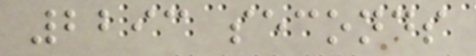2293 seconds
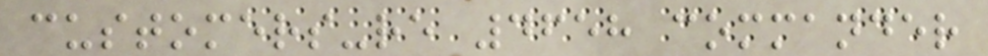customers-re 4658 commander
